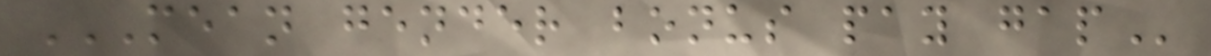MEAN GENDER BONUS PAY GAP
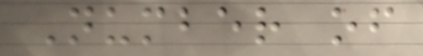Number of
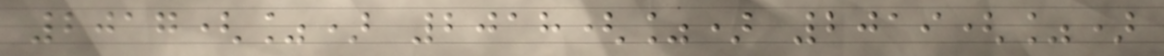2017(%) 2018(%) 2019(%)
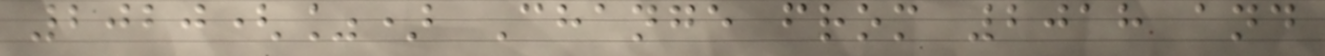2020(%) Change from 2018 and
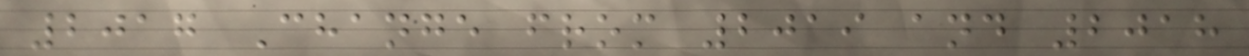2017 Change from 2019 and 2018
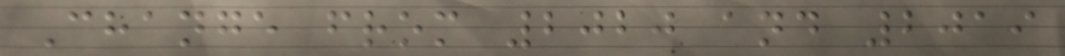Change from 2020 and 2019
